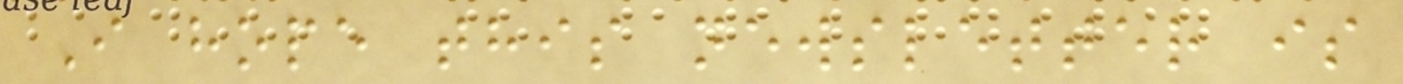I hope this newsletter is
